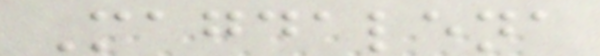Magdalena
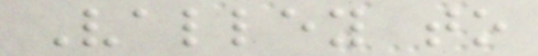Valley to
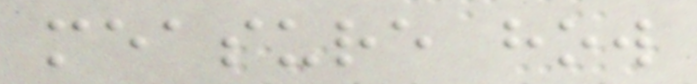measure how
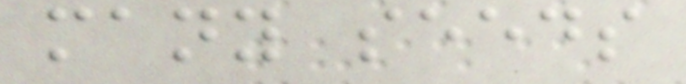many seeds
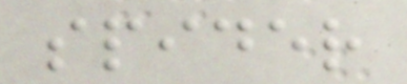spider
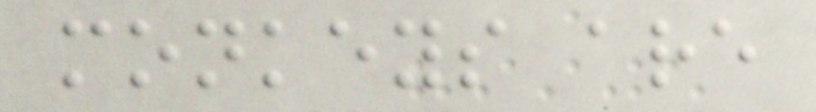monkeys are
